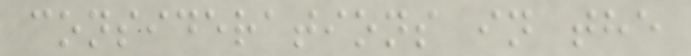considerations in the
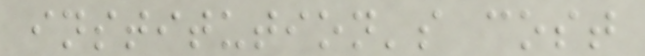institution's cost
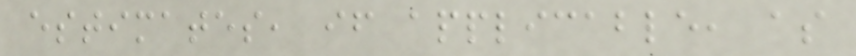estimates, if applicable, as
